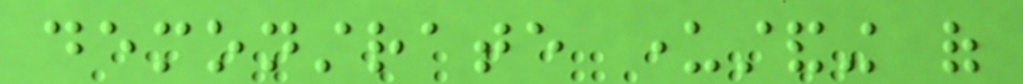demonstrate understanding of
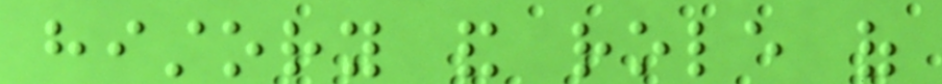history and role of
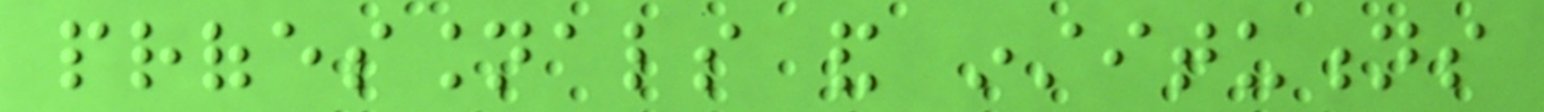professionals and institutions
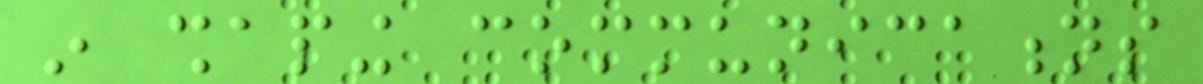in shaping communications
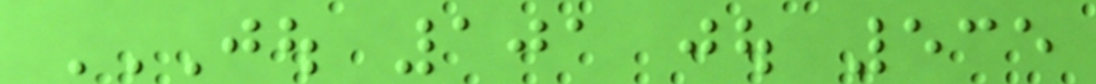JOU 101 JOU 535
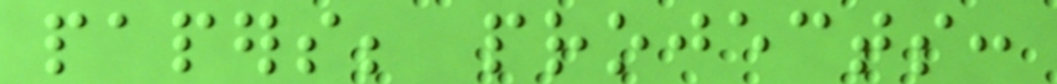papers; projects:
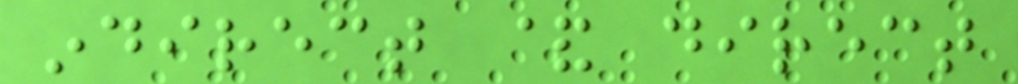indirect & direct
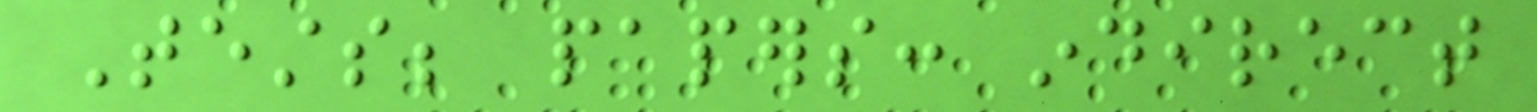Tests; papers: indirect
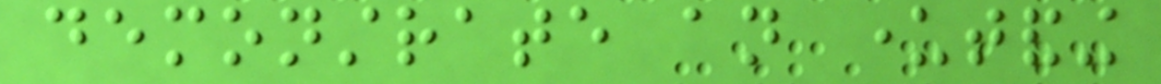demonstrate an undertanding
